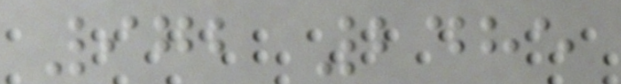972 2485
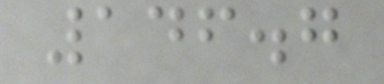146.7
